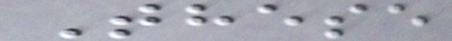These
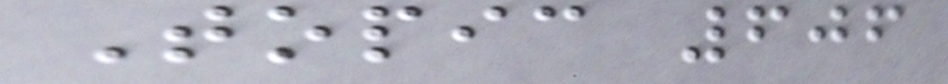Topic 606
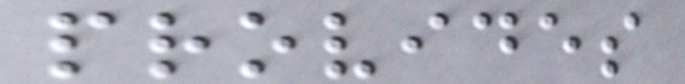provides
